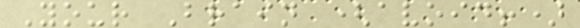Your Brain (avoid!)
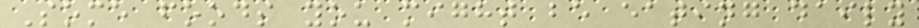Some foods you might be eating daily
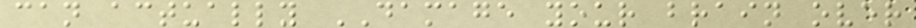can actually DAMAGE your brain over
